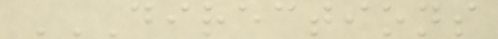DIRECTIONS
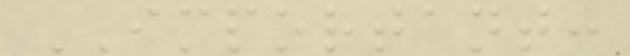IMPORTANT:
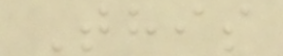This
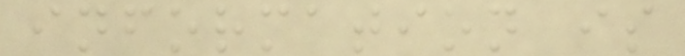information is
